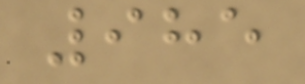985
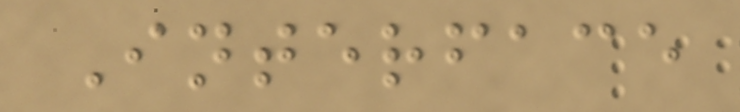Interface
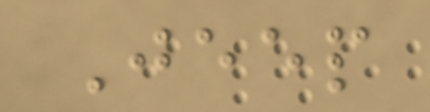Jeep
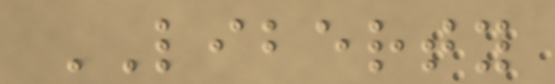LIBERTY
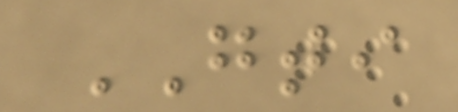GTI
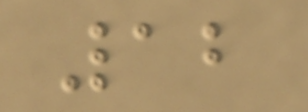12
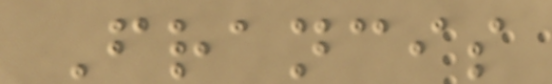Francis
